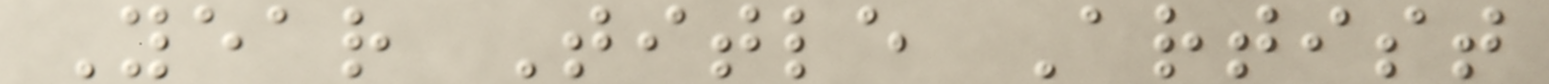Year Title Artist
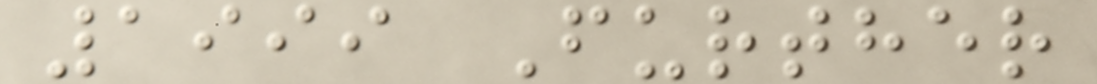1999 Further
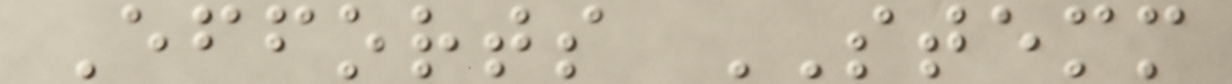Efforts STEMM
